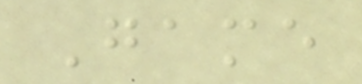Game
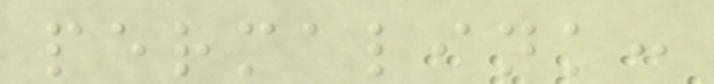permalink:
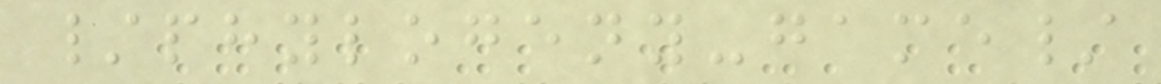/phylogeny-game/
